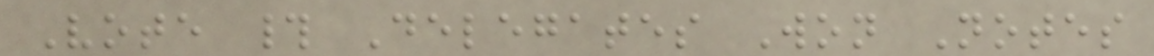Vote # Delegates Won Notes
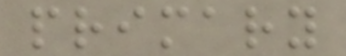primary
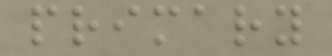primary
